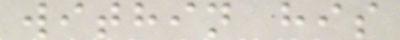within his
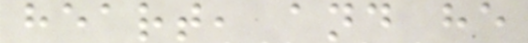heart, and he
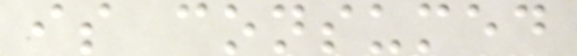is consumed
